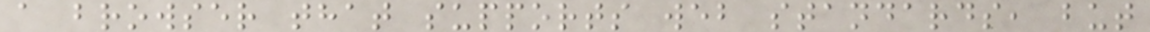a browser that supports web standards, but
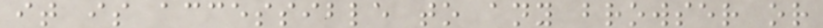it is accessible to any browser or
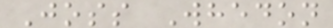Joss Whedon
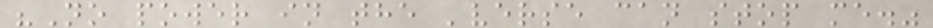"No power in the 'verse can stop me."
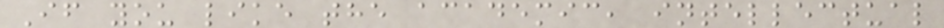If you like the academic, intellectual
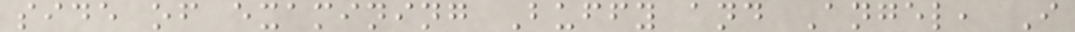side of examining Buffy and Angel, I
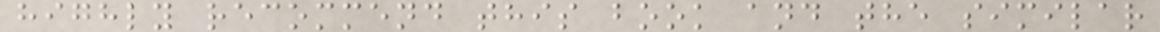highly recommend this book and the similar
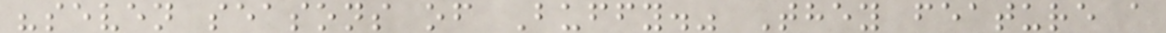"seven seasons of Buffy." They feature a
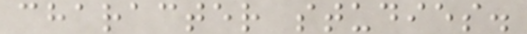character studies.
